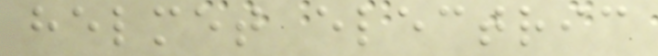helmet electric
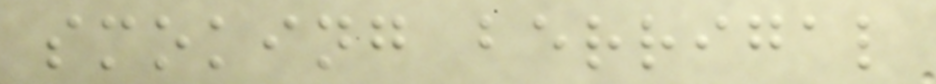smoking berrigal
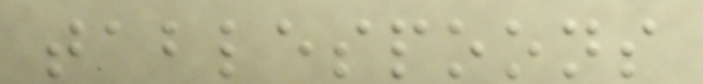tablespoons
